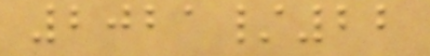2021/22
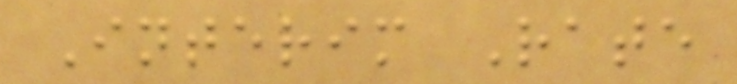Interim Rate
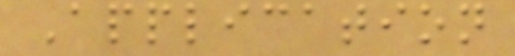Application
